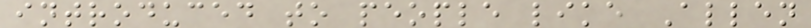introduced to people like Allen
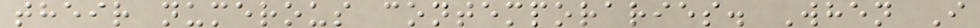their numerous contemporaries. When I
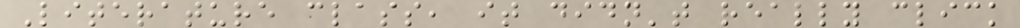Literature class, it didn't really click
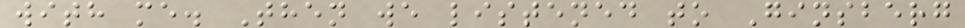with me. Then we listened to Ginsberg
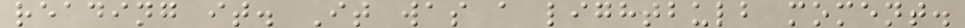reading it. It was a lightbulb moment.
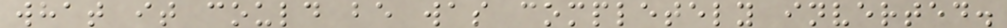what it could be was completely inverted.
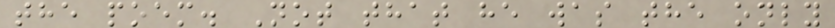the poem. Not that he was the only
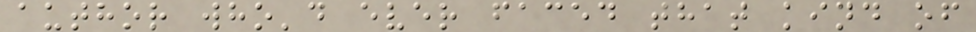author who'd ever faced that kind of
